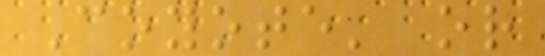Coyote' or
